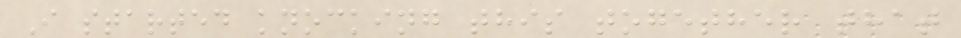I started knocking this together that
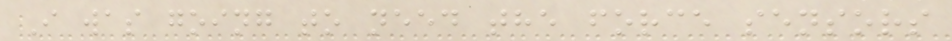I was going to need the force sensors
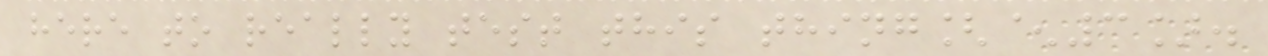here to really test this thing[^3].
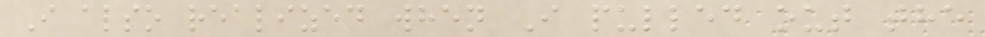I also realized when I pulled out the
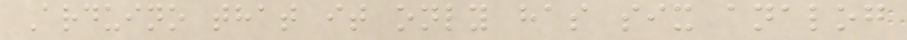Arduino that it only has six analog
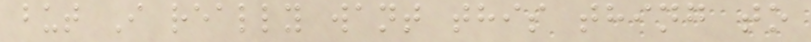but I really want this thing to
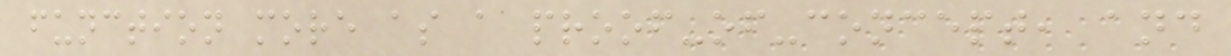function more as a proof-of-concept, and
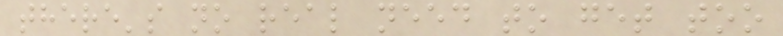there's no real need to get too
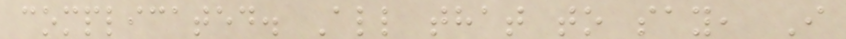complicated. All that to say, I
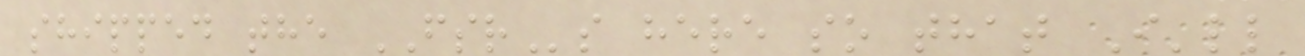shipped the FSRs here so that I'll
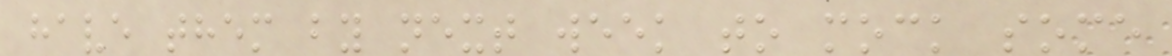have them by next week to mock some
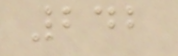242
